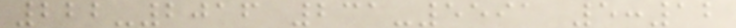222-2016 231-5591 5:12
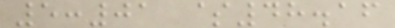5:01 $48.16
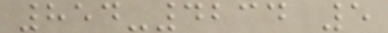854-4234 5
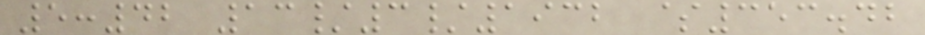5:42 13/3/1932 $353.42
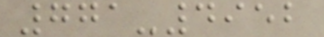771-4952
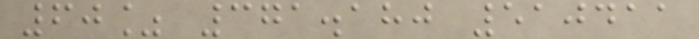60% 371.180 510411
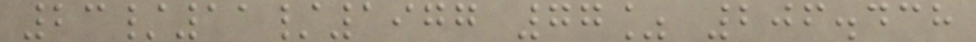23/11/1977 77% 206.438
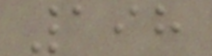198
